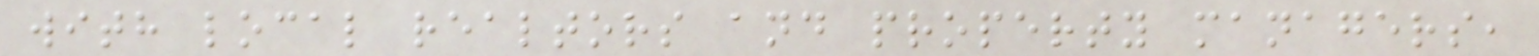with local realtors and property managers,
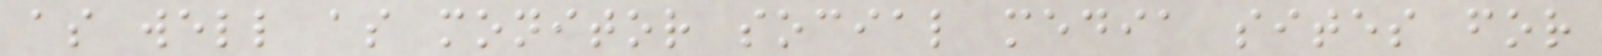as well as monitor social media sites for
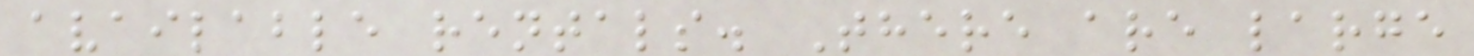available rentals. There are large
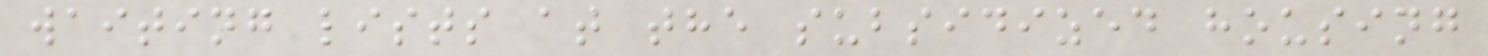waiting lists at the subsidized housing
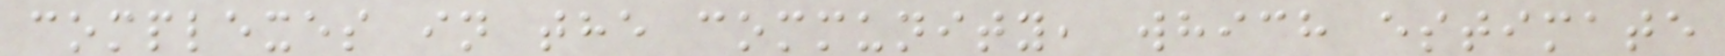complexes in the community, which estimate
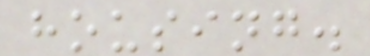housing.
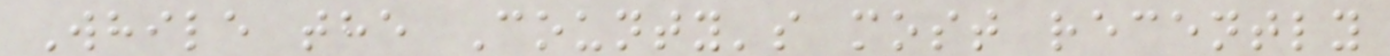While the County's most recently
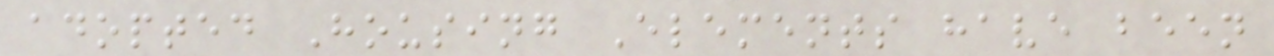adopted Housing Elements have been
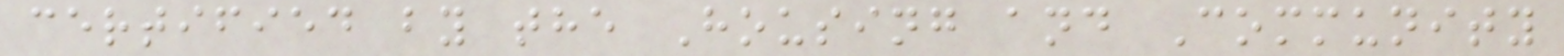certified by the Housing and Community
